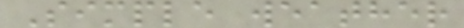Simple weather
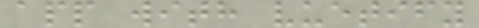app with vuetify
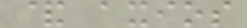& axios
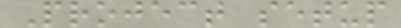Project setup
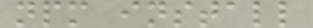npm install
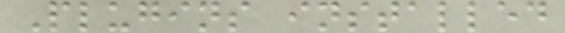Plugins installed
